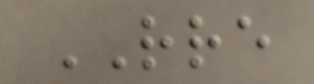RRE
